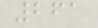261
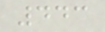443
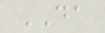DA
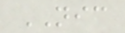NIC
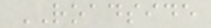ROADSIDE
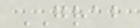GRAB
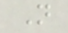N
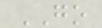GO
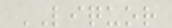LIQUOR
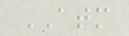ATM
